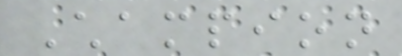Champion
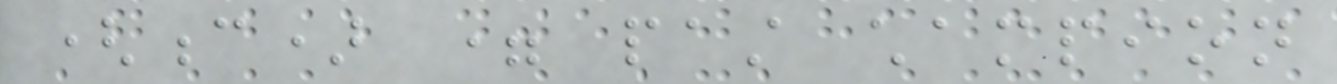(c) = past champion
